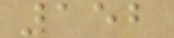152
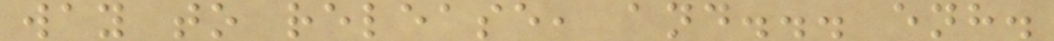way to release, and... enh.
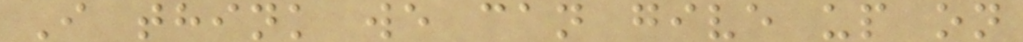I think we can give up on
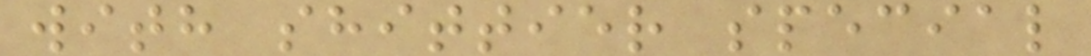with shittier special
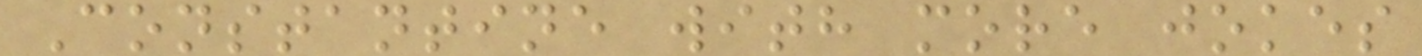Constantine with more jokes
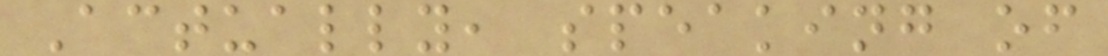Actually, speaking of
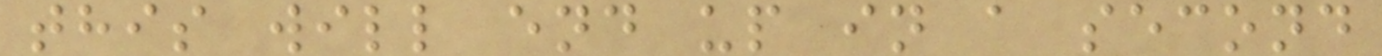this will end up in a second
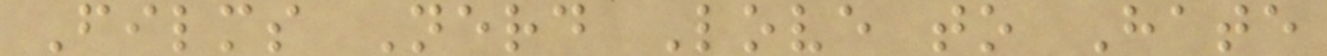Films Nerd Love to Hate
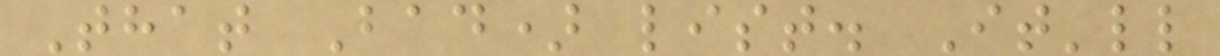That Bad) list. It'll
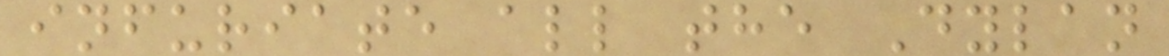infuriate all the Dylan
